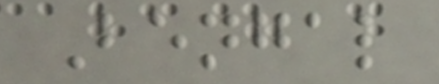Bengal
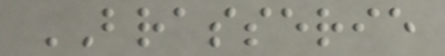BRASSERIE
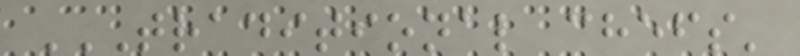TRADITIONAL CHEFS'
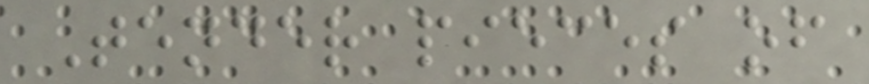Tender pieces of
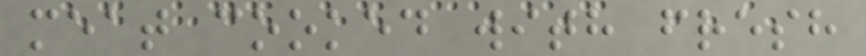meat cooked with fresh
